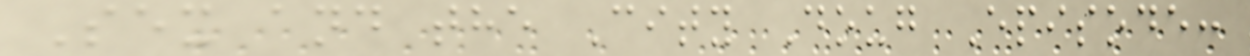Sex and the City Doug Episode:
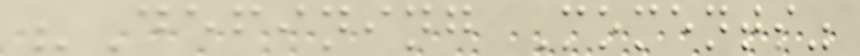"Defining Moments"
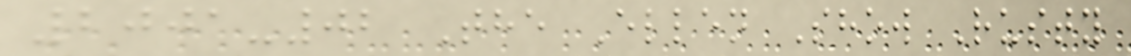2001-02 The Ellen Show Rusty
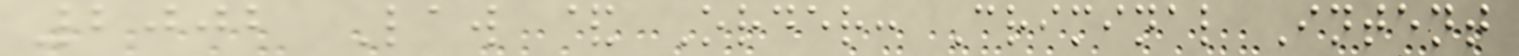2002 Law & Order: Criminal Intent
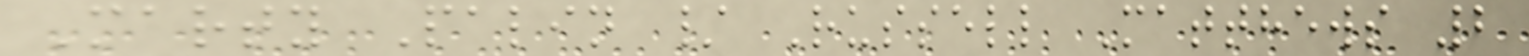Marty Palin / Russell Matthews 2
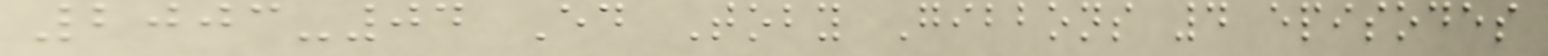2003-04 Ed Toby Gibbons 4 episodes
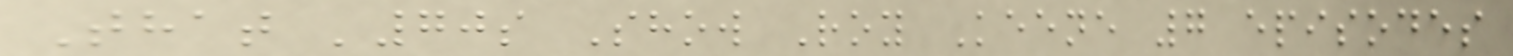That '70s Show Roy Keene 7 episodes
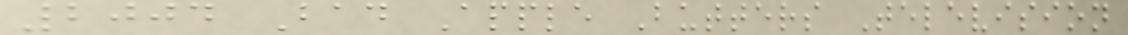2004 Bad Apple Butters Television
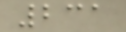231
